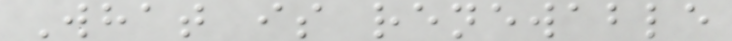What is renewable
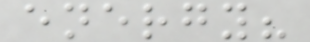energy?
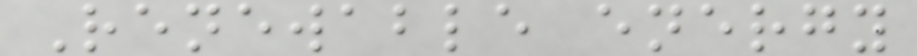Renewable energy
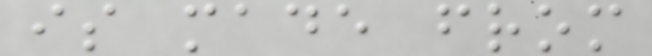is made from
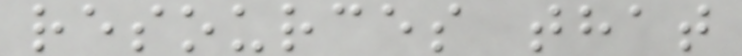resources that
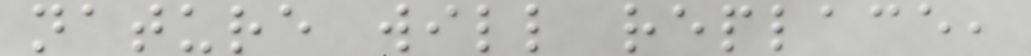nature will replace,
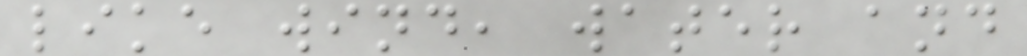like wind, water and
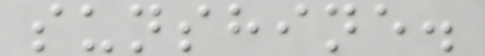sunshine.
